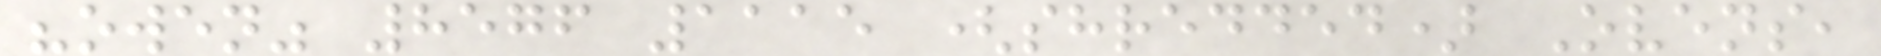"owen" 8576 1115 (shredded) Ovens,
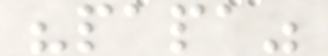"papa"
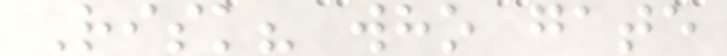Risk? who gate
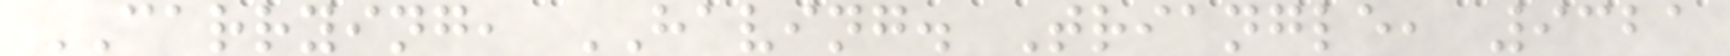CARRYING, HAVING. Triangle, 9321
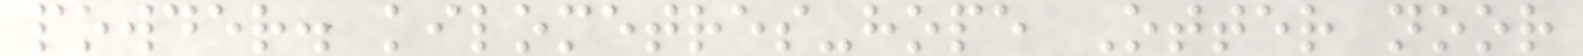powder. kilometres-hope Otter noor
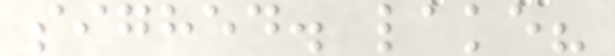sighed. lake?
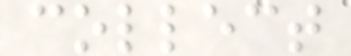collect
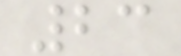23
